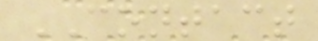CONTACT
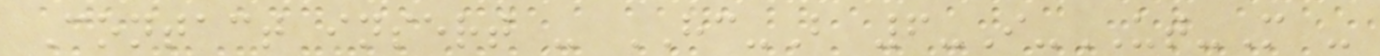Contact insert - HC-B 6-I-UT-M -
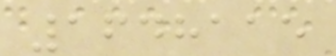1648115
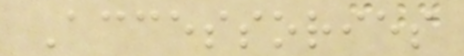Accessories
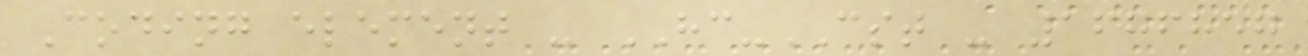Coding element - HC-CST - 1676857
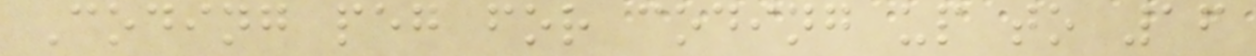Coding peg for coding up to 16
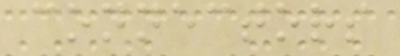connectors
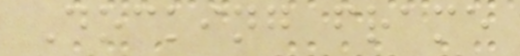Docking frame
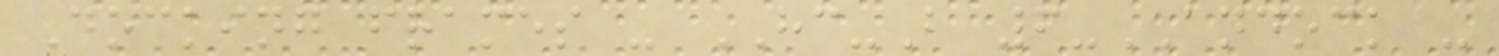Docking frames - HC-B 6-ANDOCK -
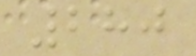280
